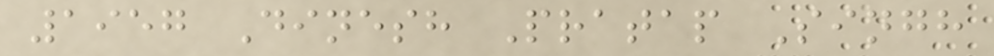1957 Dinesh Pratap Singh
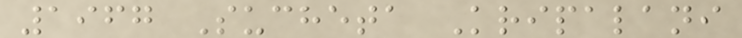1967 Sucheta Kripalani
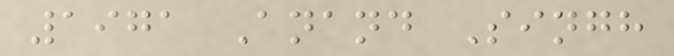1971 Anand Singh
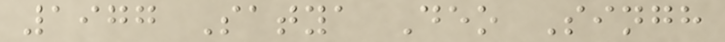1977 Satya Deo Singh
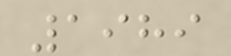1989
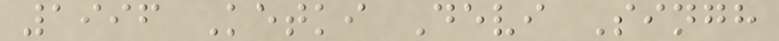1996 Ketki Devi Singh
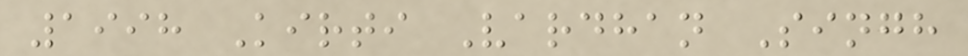1998 Kirti Vardhan Singh
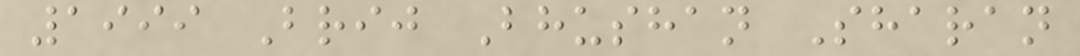1999 Brij Bhushan Sharan
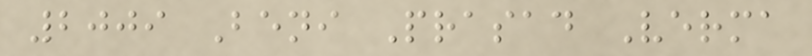2009 Beni Prasad Verma
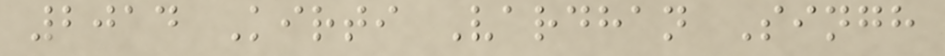2014 Kirti Vardhan Singh
